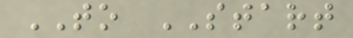TO START
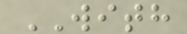WITH
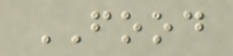FOOD
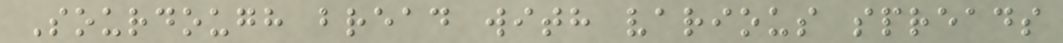Sourdough bread with various spreads
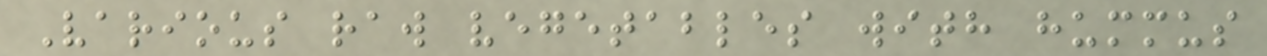Various raw vegetables with hummus
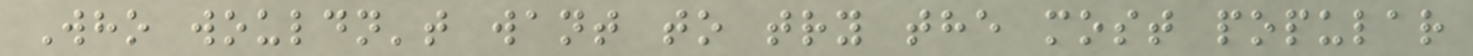Who wouldn't want to try the most popular
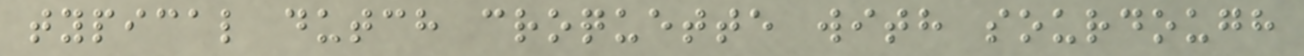typical dutch croquette with sourdough
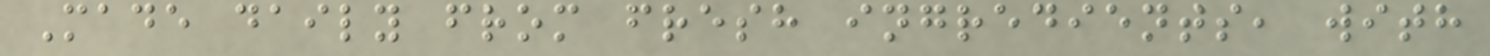Made daily from fresh ingredients, with
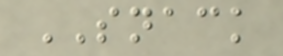SNACK
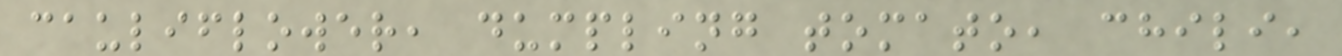cauliflower, dumpling tomato, chili,
